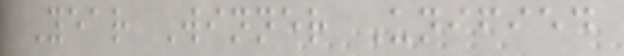Year Winner Unified
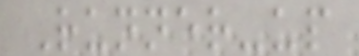Runner-up
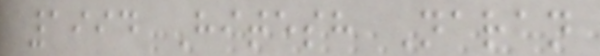1994 Hitesh Naran
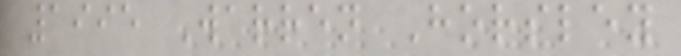1995 Warren Horsley
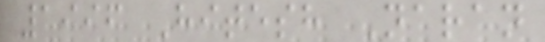1996 Hitesh Naran
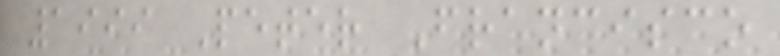1999 Peter Francisco
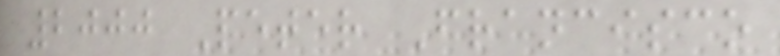2000 Peter Francisco
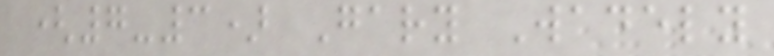(7-3) Gary Wadely
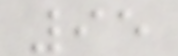95
